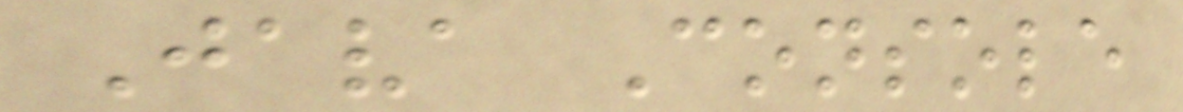Java Console
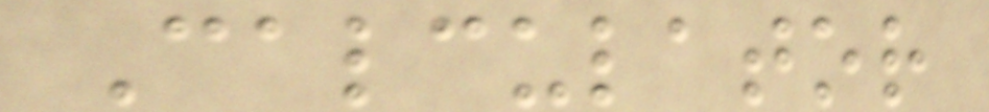Calculator
